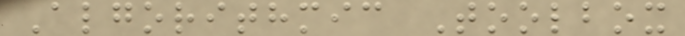Algorithmic Toolbox
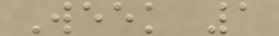Week 1
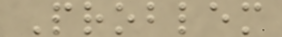Problem
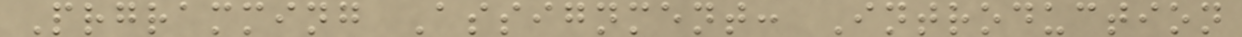Prgramming Assignment: Introduction
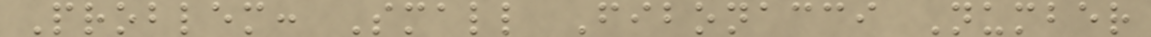Problem: Small Fibonacci Number
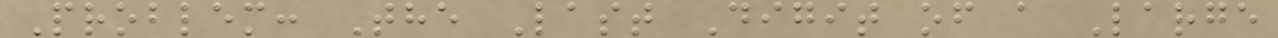Problem: The Last Digit of a Large
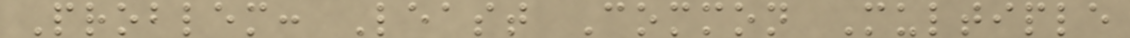Problem: Least Common Multiple
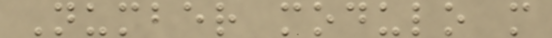Number modulo m
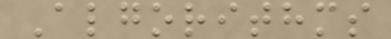Algorithms
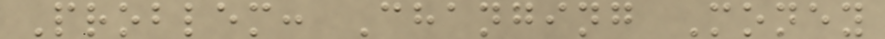Problem: Changing Money
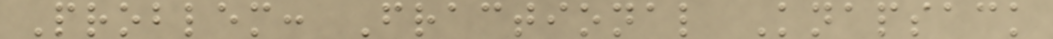Problem: Fractional Knapsack
